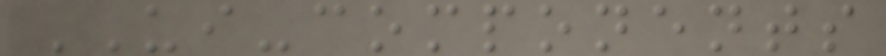UI-components
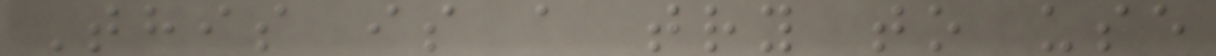This is a try to use
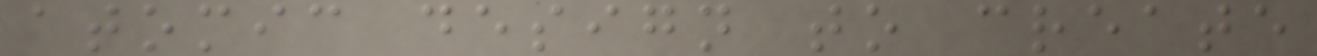atomic design to create
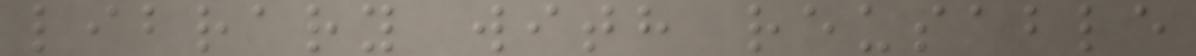library with reusable
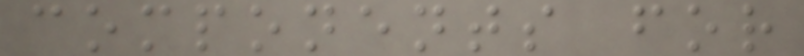components for
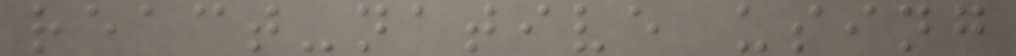react-native using
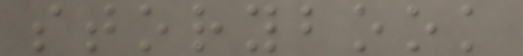storybook
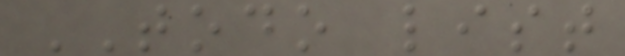TODO list
